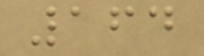164
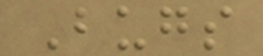Bugs
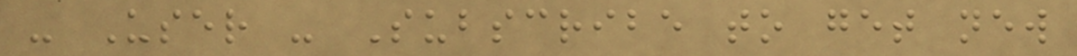- User - Subscribe to get new
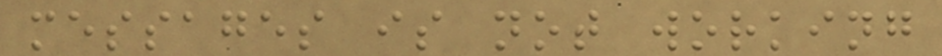messages is not working
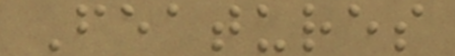Features
